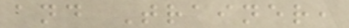and Trainer,
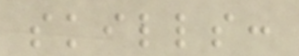skills:
